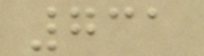731
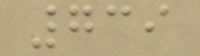739
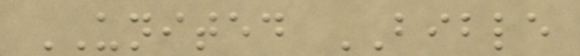UNITED BIBLE
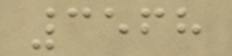3568
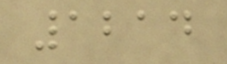1214
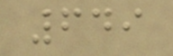649
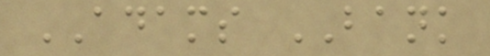ADAMS BANK
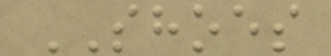SHOES
